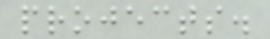projects.
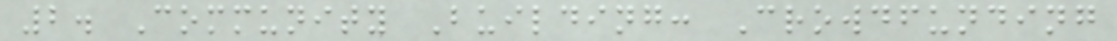2. Community Building: Crowdfunding
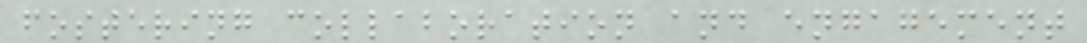fostering collaboration and engagement
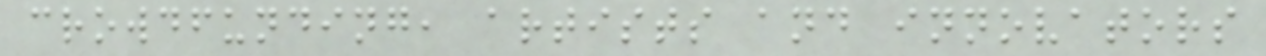crowdfunding, artists and innovators
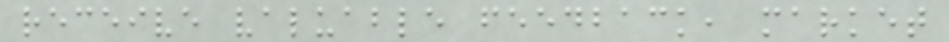receive valuable feedback, market
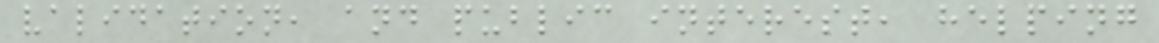validation, and public interest, helping
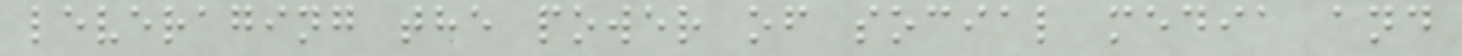leveraging the power of social media and
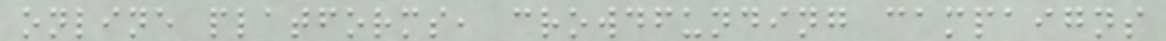online platforms, crowdfunding campaigns
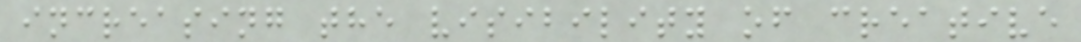increasing the visibility of creative
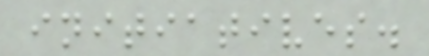initiatives.
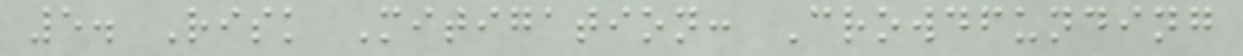5. Risk Mitigation: Crowdfunding
